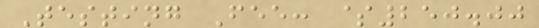Testing Fee: $250.00
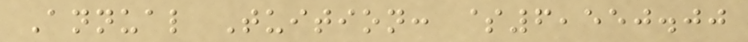Annual Tuition: $6,550.00
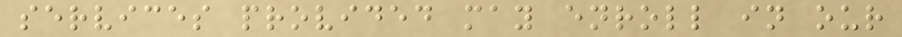services provided may enroll in our
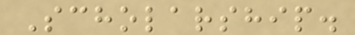Scholarship.
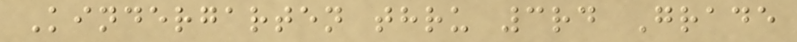Kindergarten thru 3rd Grade
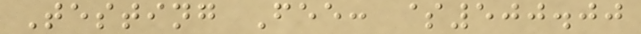Testing Fee: $500.00
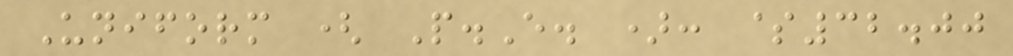Uniform ( P.E. ): $32.00
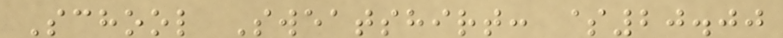School Sweatshirt: $20.00
